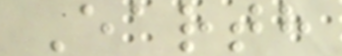Earth
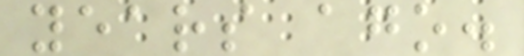years ago.
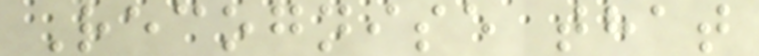Recognise that
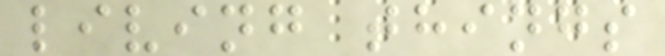living things
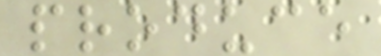produce
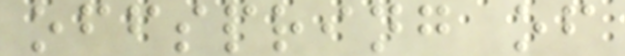offspring of
